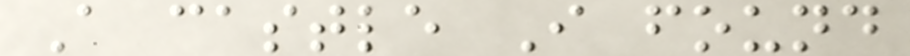A castle I found
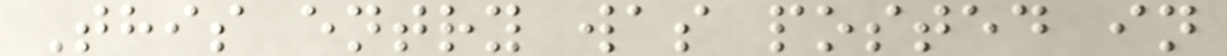This entry was posted in
